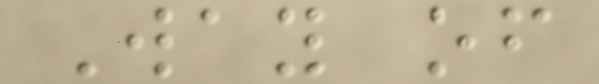Way of
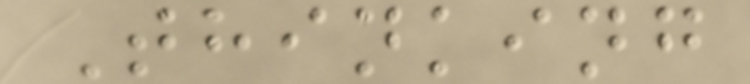Thinking
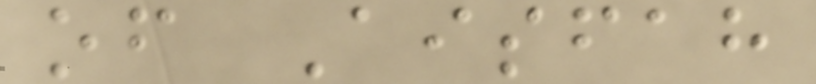of Aisfah
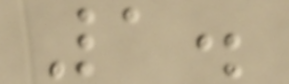1.
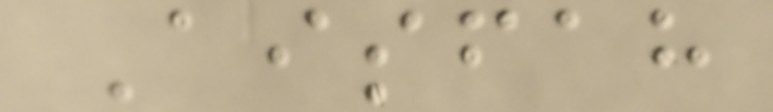Aisfah
